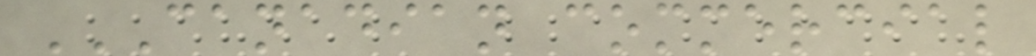CANADIAN COMMERCIAL
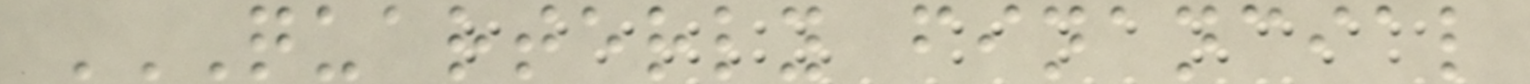QUARTERLY FINANCIAL
